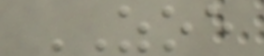ZOE
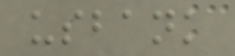usbank
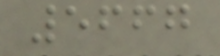5667
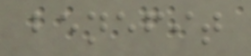benefit
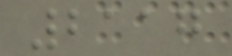2117
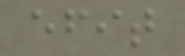efit
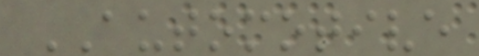AUTOMOTIVE
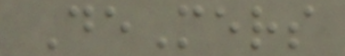DeMers
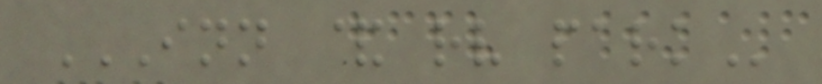INN & RV PARK
